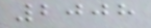2008
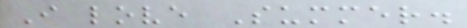I love Summer.
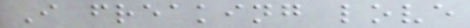I freaking love
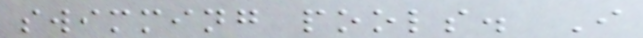swimming pools. I
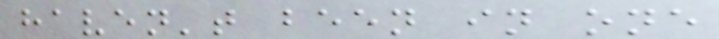haven't been in one
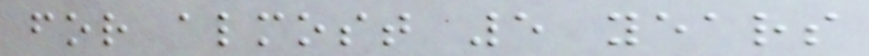for almost 5 years
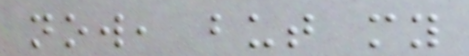now, but my
